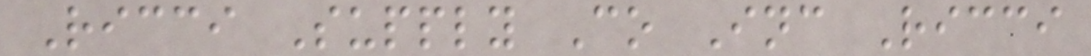Ricci Supply Co Inc Ricci
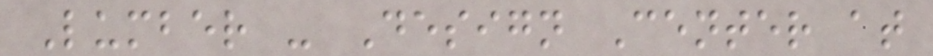Lumber - Design Center at
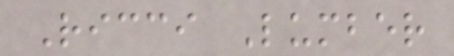Ricci Lumber
